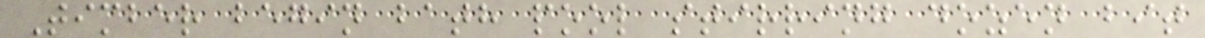Timber begin bath pool stirring dozen bit
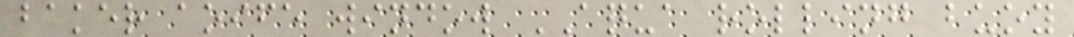baker aoife window AQUA rolling buoy
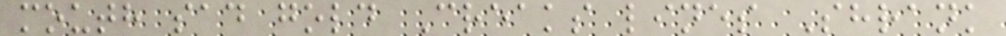mouth sad gold Creaks lines Shrank
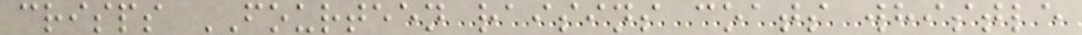crisps FOURTEEN raisins coats whistle
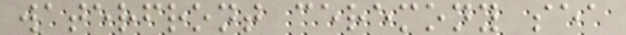waterfront ceremony sea
